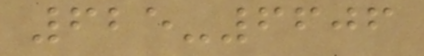625-6606
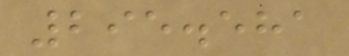295.581
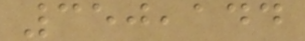350,144
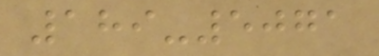189-5071
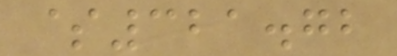$321.72
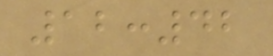12:42
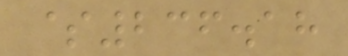$236.18
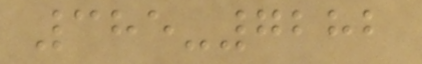385-7282
